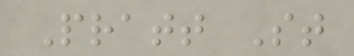Pratt St
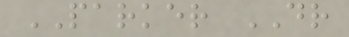PARKER DR
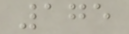175
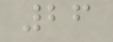26
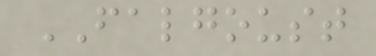FALGOUST
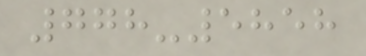778-5858
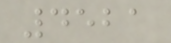4521
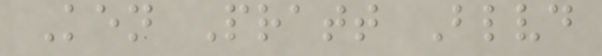Ken Pratt Blvd
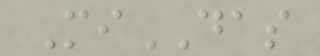MiDAS
